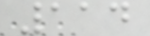114
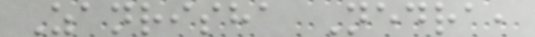Zanrisha Nedra,
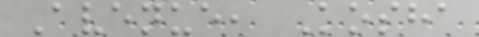Avenue, Kosha
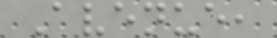Avenue,
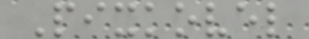Pixkovel
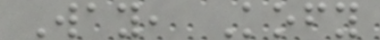Way, Kofy
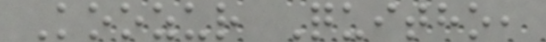Koozur Quitho,
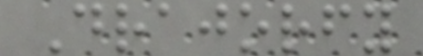Drajorfy
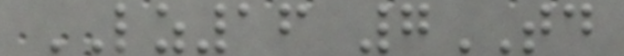LZ16 7TD
